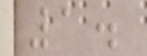1.
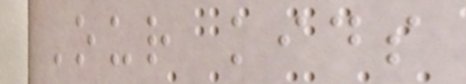Our kids
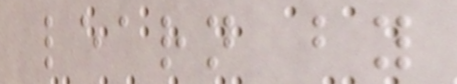learn by
